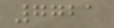7721
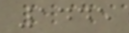1445
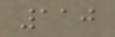110
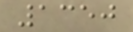1350
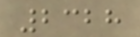2328
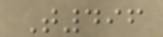T496
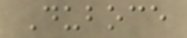Duboce
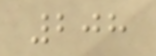208
